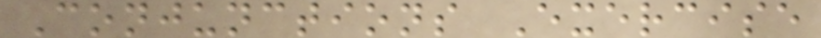Conjunctions Exercise
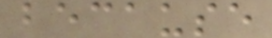because
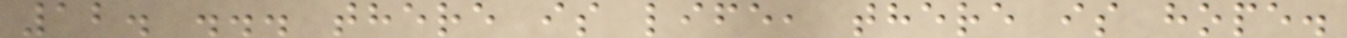12. ... there is life, there is hope.
